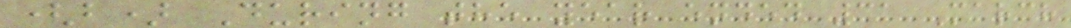(b) During the year ended 31 March
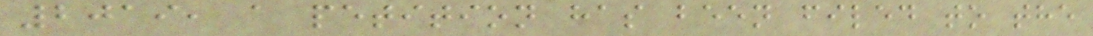2019, a petition has been filed to the
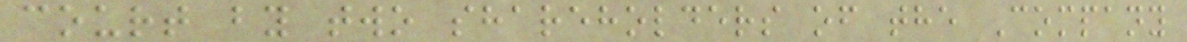court by two shareholders of the Company
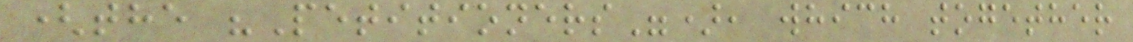(the "Petitioners"), which together
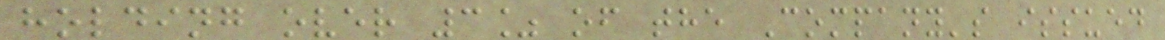holding over 3% of the Company's issued
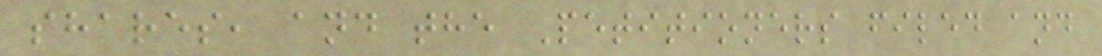shares, and the Petitioners filed and
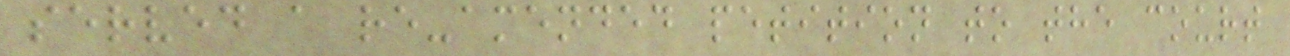served a re-amended petition to the court
